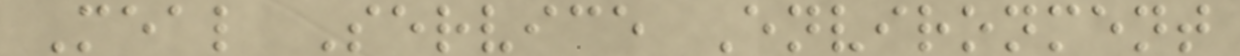Meal Service Environment
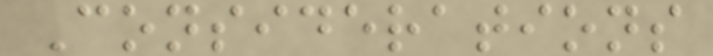Considerations
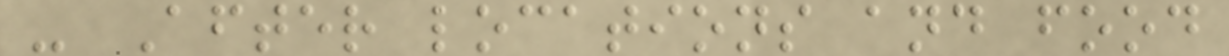- After locations and food
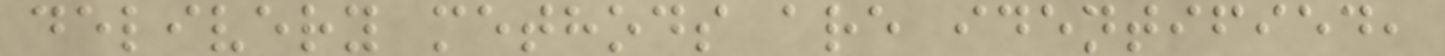delivery methods are identified,
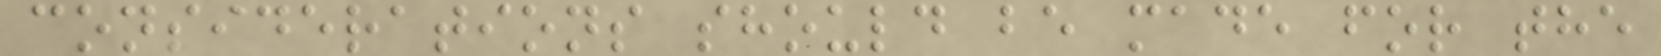considerations should be made for the
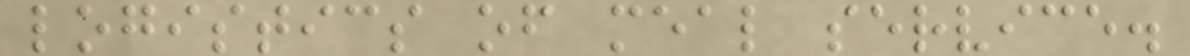logistics of meal service.
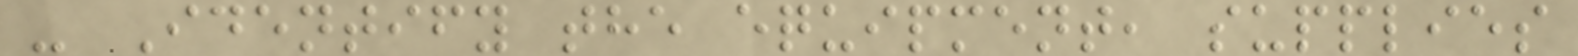- Identify the equipment, supplies
